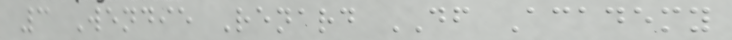3 Wendie Renard DF Academy
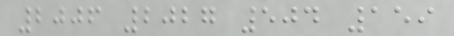2006 2027 504 159
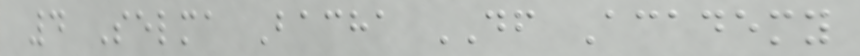4 Selma Bacha DF Academy
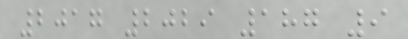2017 2029 187 9
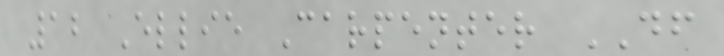12 Ellie Carpenter DF
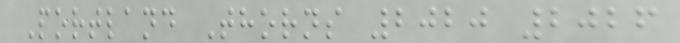Portland Thorns 2020 2026
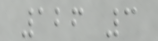126 3
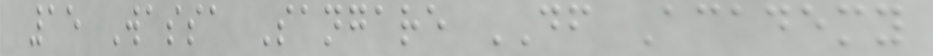15 Wassa Sangare DF Academy
